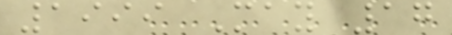1999 May 17
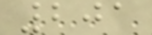201
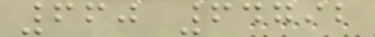660 64792
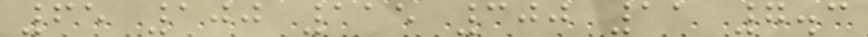65 100 115 300 11 7.3
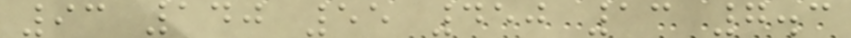93 140 55 450 13 7.3
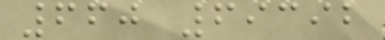660 69392
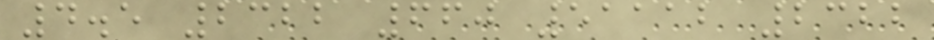4.5 2322 660 51112 2322
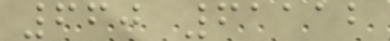660 61112
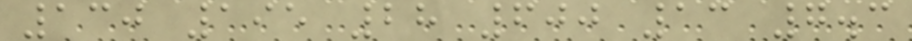130 195 28 600 13 7.3
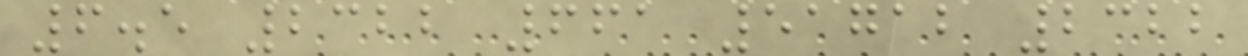6.5 2322 661 51712 2322
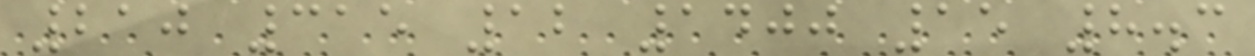210 315 12 1400 15 8.3
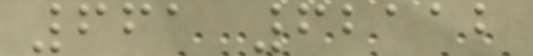661 62112
